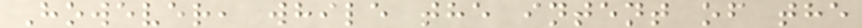However, while the intent of the
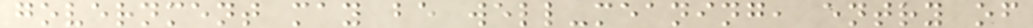government may be well-meaning, entry of
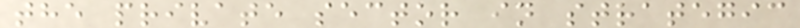the private sector in strategic
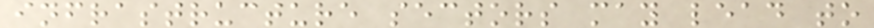infrastructure sectors may lead to
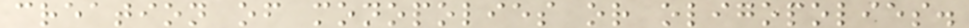creation of monopolies or oligopolies.
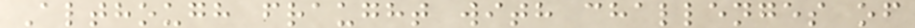Although fraught with challenges of
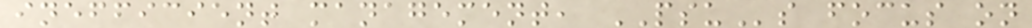inefficient management, PSUs focus on
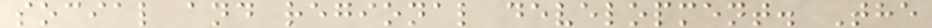social and regional development. The
